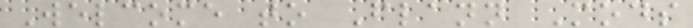Welcome to Flann Mods
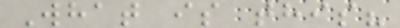What is this?
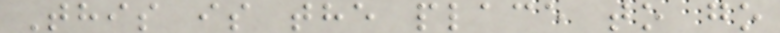This is the place to go
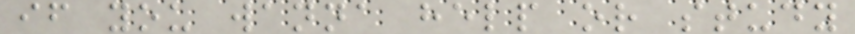if you wanna help or study
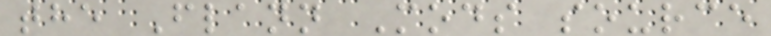the Flann Mods source
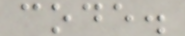code.
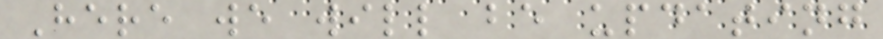Here we will be updating
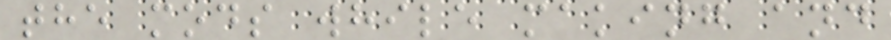the mods while making and
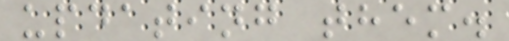updating them.
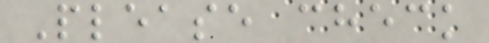Please check
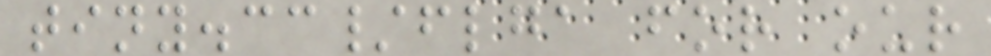tiny.cc/flga for our
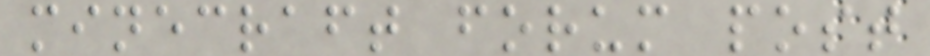minecraft forum post
